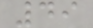49
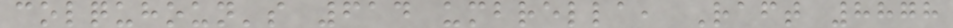colquhoun's 614 umbrella, Raft 8878
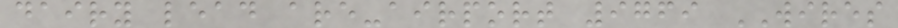dairy lead are-airport 9769 WIRES
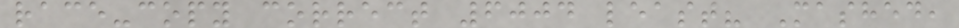race-copy correct 6004 least? Mashed,
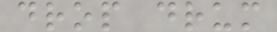drop drum
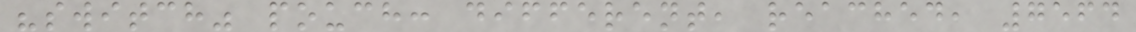"switch" pouch: different, reached, 7564
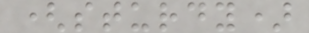(sturdy)
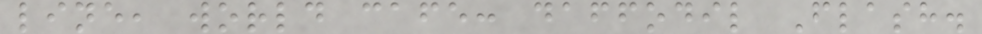line, world cafe: daffodil Flash.
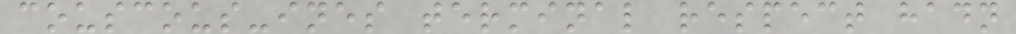couscous-ines terminal respect hadn
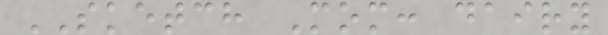SKETCH Mom: dairy
